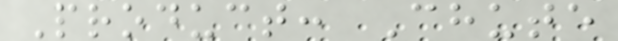Product: Chute
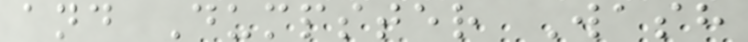and Dumpster Wash
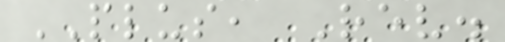PLUS, Rev.
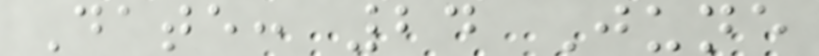Date: 24 June
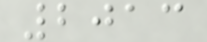2013
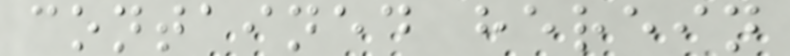contained herein
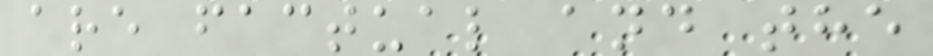are factual and the
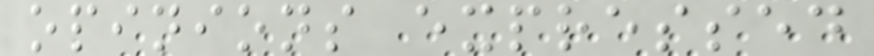opinions expressed
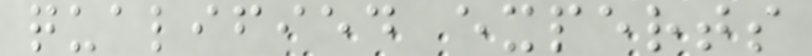qualified experts
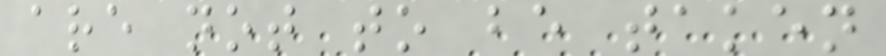are not to be taken
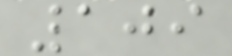109
